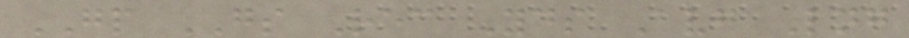GP GS Rec Yds Avg Lng
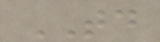TD
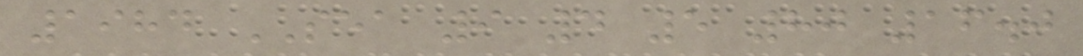1984 SEA 9 4 5 80 16.0
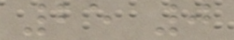25 0
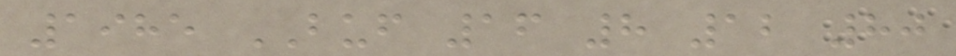1985 BUF 16 8 12 80
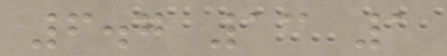6.7 13 1
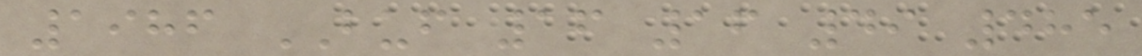1986 BUF 16 16 49 485
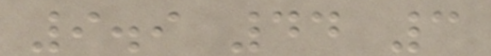9.9 44 3
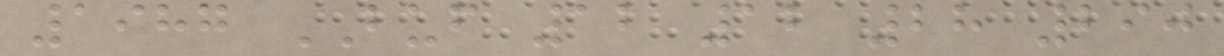1987 BUF 12 12 28 290
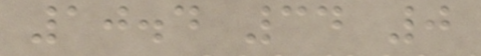10.4 34 0
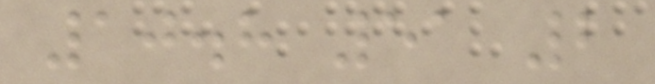10.8 51 2
